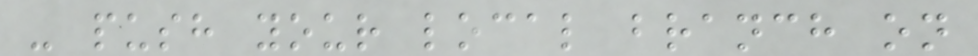- push your local branch on
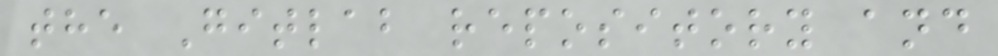the Gitlab repository and
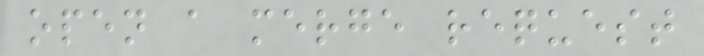open a merge request
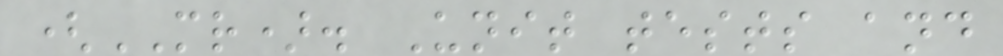(MR). Unit tests and
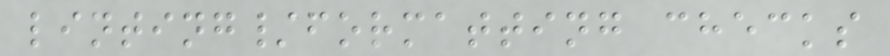linting/formatting checks
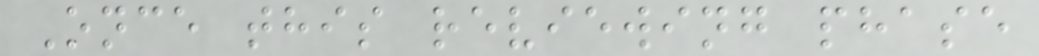Once this reviewing phase
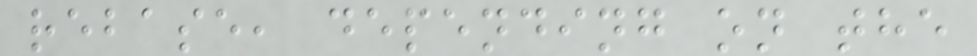rebase, depending on the
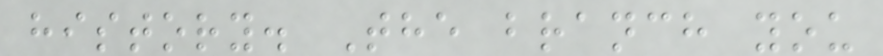history. The branch you
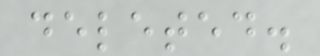deleted.
